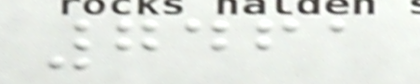7461
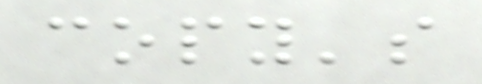copy's
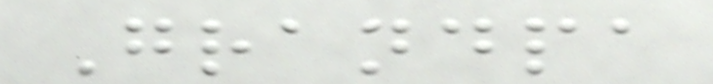Grandpa
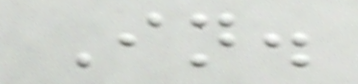In.
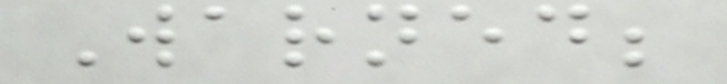Warned;
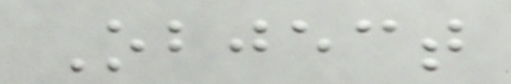Object
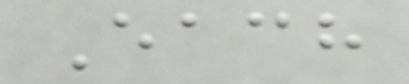Each
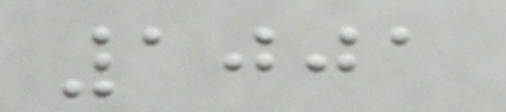1001
